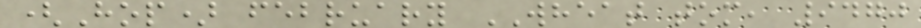(Hop) february WHEAT tom, 9470
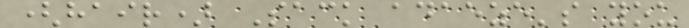(hair) Sack adaeze's you
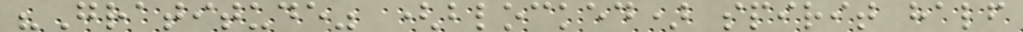"Gratitude" (blocked) spirit half
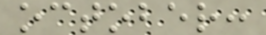october:
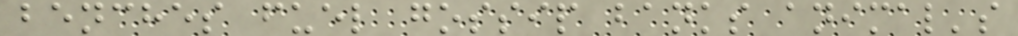benches fuel gossip banks animal's
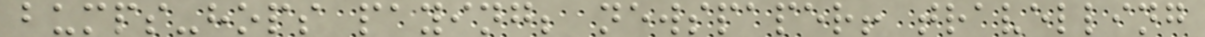bumps-hops paying; newspaper! travelling
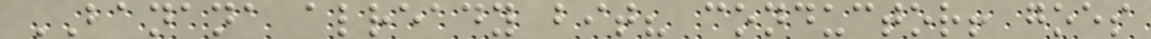BANANA already bit? conductor! goes
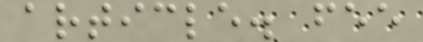article. fee
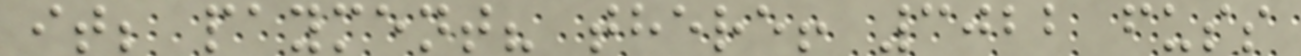it; payment? there! 3022 fuss
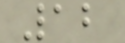12
